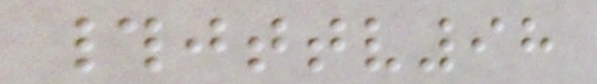#jttv98
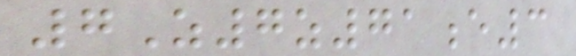7Z7z71e3
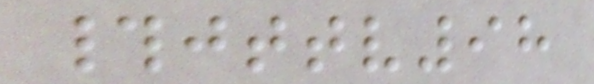#jttv98
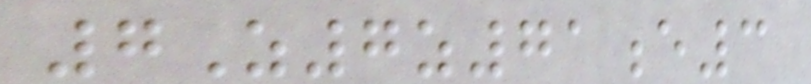7Z7z71e3
